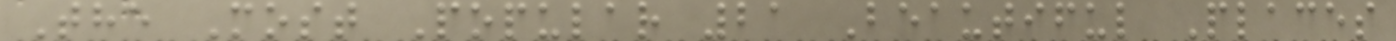The Most Popular 21 Beautiful Places
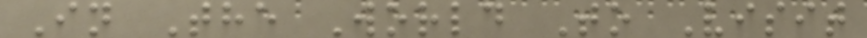In The World To Visit
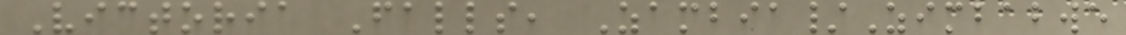Victoria Falls, Zambia/Zimbabwe
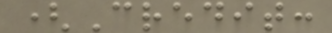(Credit:
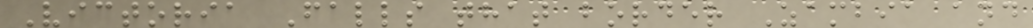Victoria Falls that border Zambia and
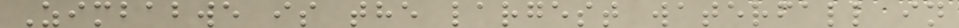Zimbabwe is the largest waterfall in
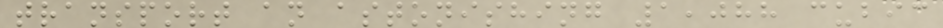transport an astonishing 1,088 cubic
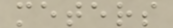meters
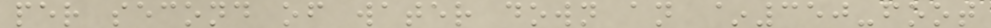per second of water down an ~350-foot
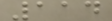114
